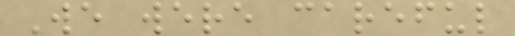We were careful
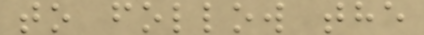to follow the
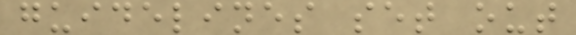guidelines set out
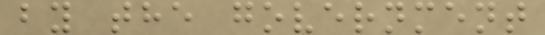by the government
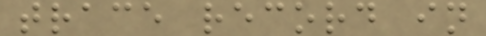trace record in
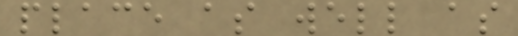place as well as
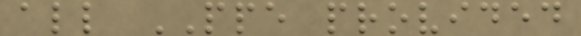all PPE provided
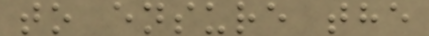to ensure the
